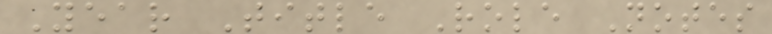Year Title Role Notes
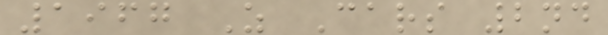1967 Z Cars 2nd
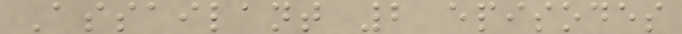Assailant 2 episodes
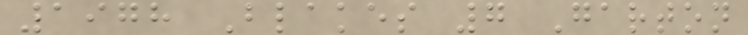1978 Blakes 7 Garton
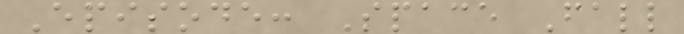Episode: Space Fall
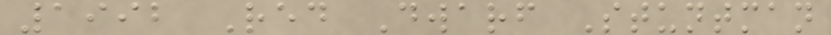1992 Red Dwarf Stuntman
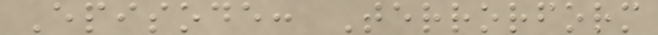Episode: Terrorform
